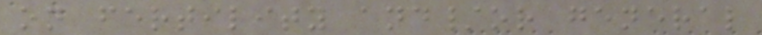on fertility and/or general
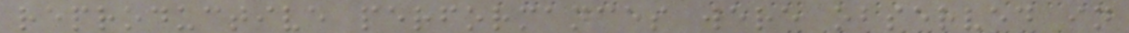reproductive performances were observed in
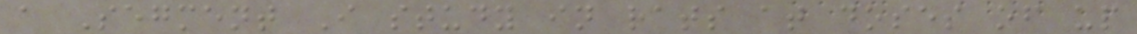a Segment I study in rats at doses of up
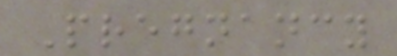Pregnancy
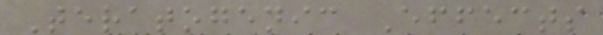Teratogenic Effects
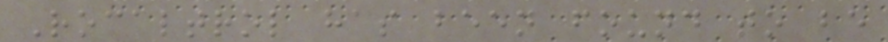Rocaltrol has been found to be
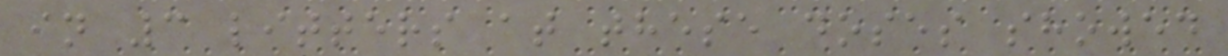in 3 litters at these doses showed
